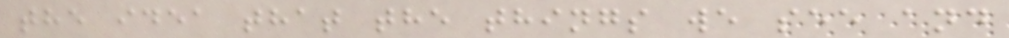the idea that the things we see and
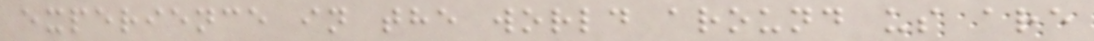experience in the world around us are
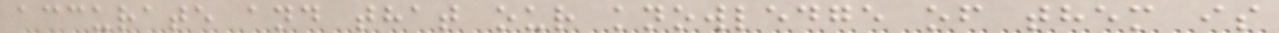accurate and that our knowledge of them is
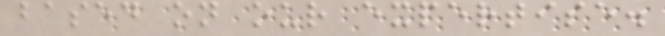based on our expertise.
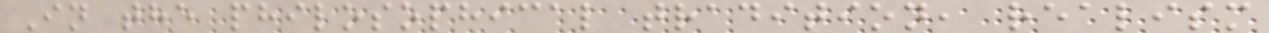In the philosophical tradition, realism
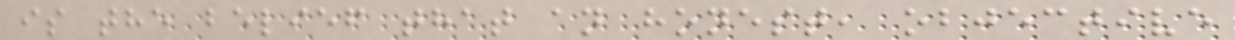is the belief that an honest, objective
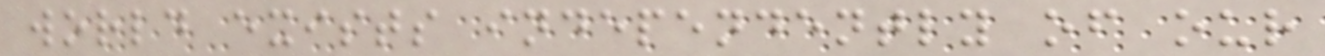world exists independently of our
